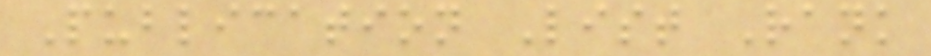Publication List Rank
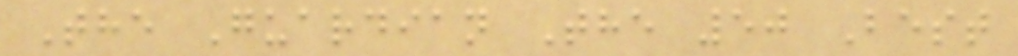The Guardian The 50 Best
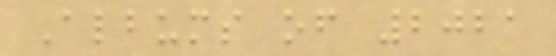Albums of 2021
